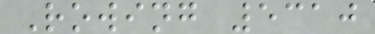Rowing 5310
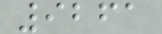9261
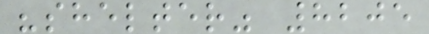"shelter" 8205
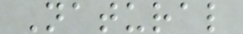Natural
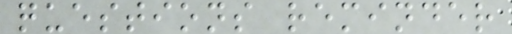questions reminder
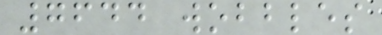7644 wobbles
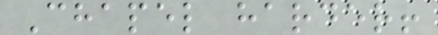Chapel harder!
